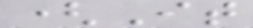(It
